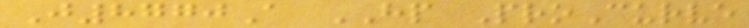J8770A HP ProCurve
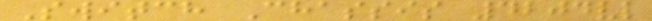Switch Chassis 4204vl
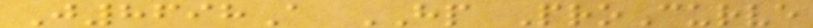J8698A HP ProCurve
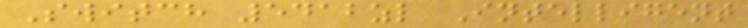Switch 5412zl Intelligent
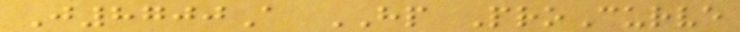J8700A HP ProCurve
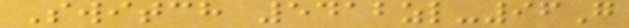Switch 5412zl-96G
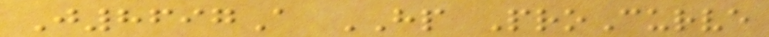J8697A HP ProCurve
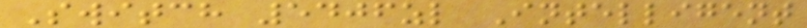Switch 5406zl Intelligent
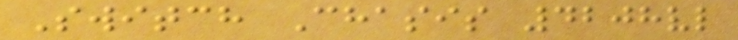Switch Chasis 4208vl
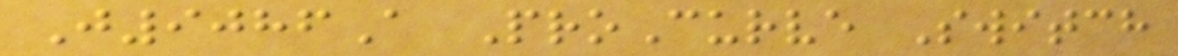J9086A ProCurve Switch
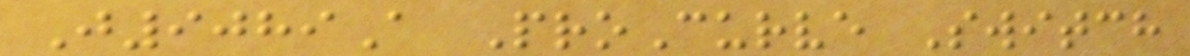J9089A ProCurve Switch
